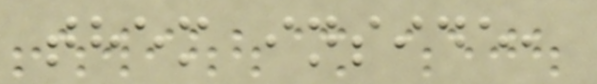them inside,
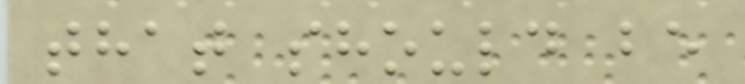that should be
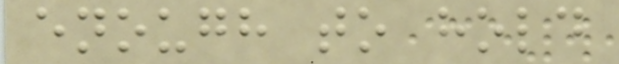enough to hold
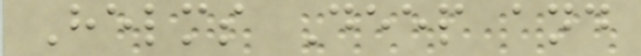Helms Deep and
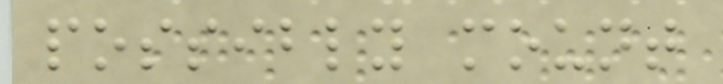possibly mount
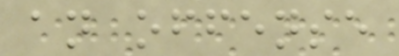an offense
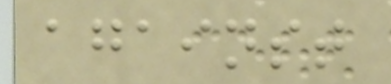against
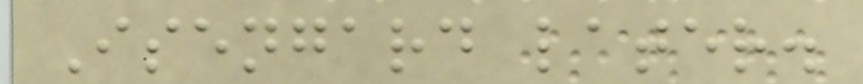Isengard later.
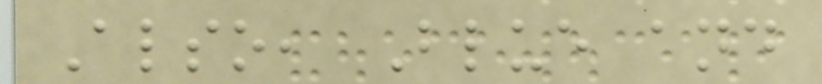Also, Blue and
